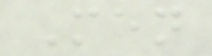Men
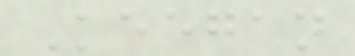Keegan
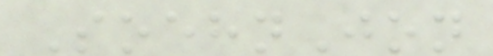SoehnJon
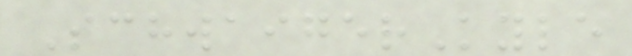SchwaigerKyle
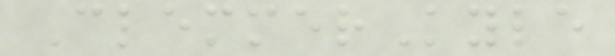ClemmerKyle
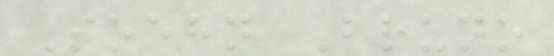Soehn Bruno
